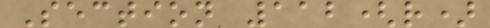Section 112(r)
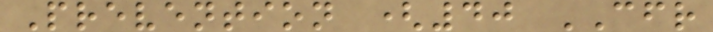Prevention (40 CFR
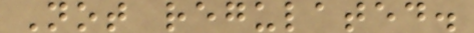Not regulated.
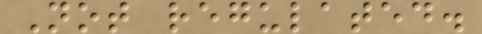Not regulated.
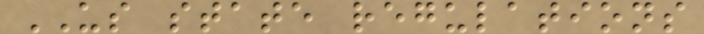US state regulations
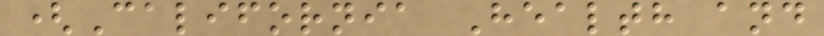(California Health and
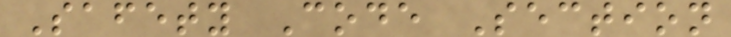Safety Code Section
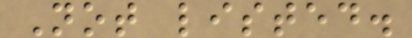Not listed.
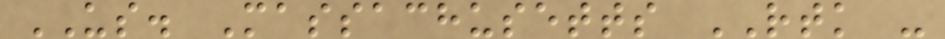US. Massachusetts RTK -
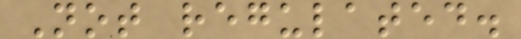Not regulated.
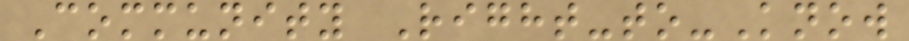Community Right-to-Know
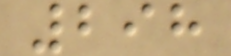298
